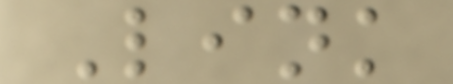Link
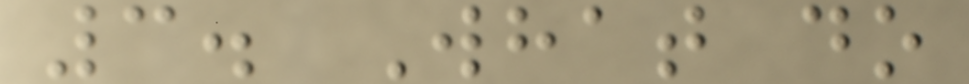3. What do
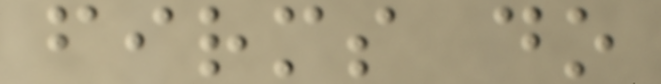firms do
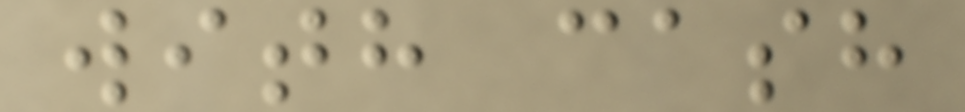with cash
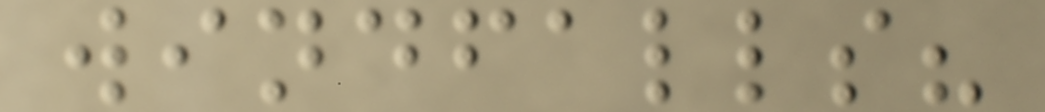windfalls?
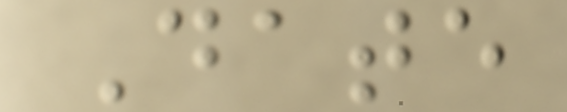Date
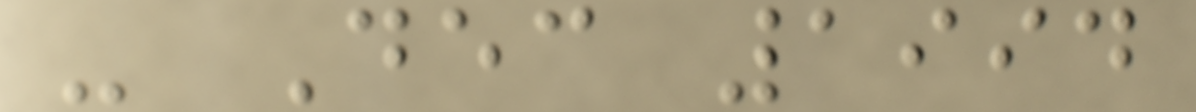- Dec 1994
